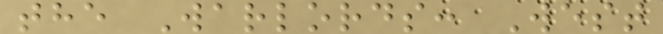the Warlords: West
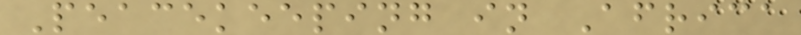Peacekeeping in Africa
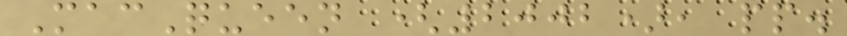MacQueen (2002), pp.
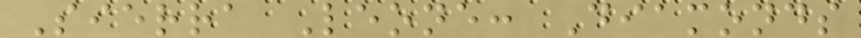Sierra Leone: Diamonds
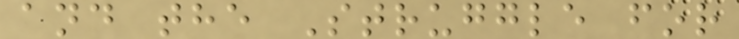and the Struggle for
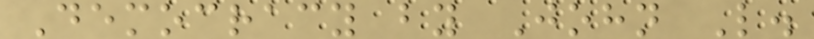Democracy by John L.
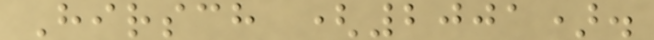Hirsch (2001).
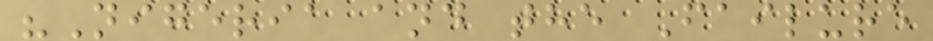"Nigeria and the Failure
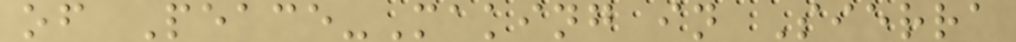of Peace-Making in Sierra
